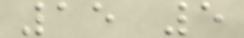15 5
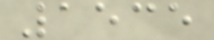1535
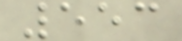553
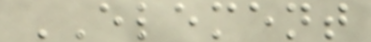ELEMENT
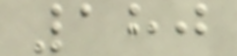180
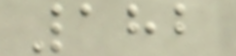182
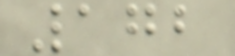172
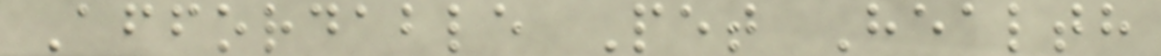Affordable Pet Health
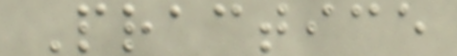Practice
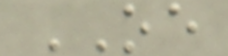OE
